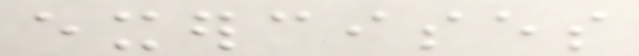exercises
